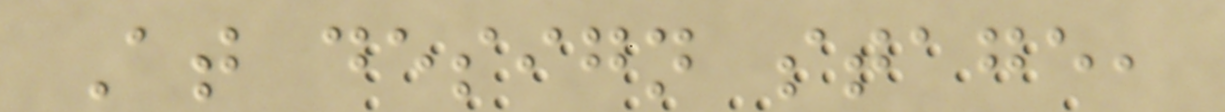At design stage,
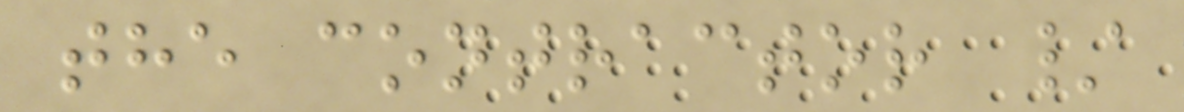the contractor /
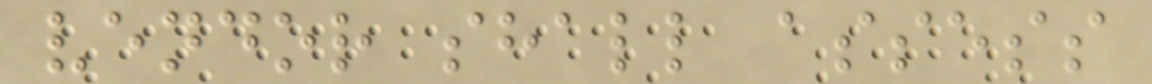vendor shall assess
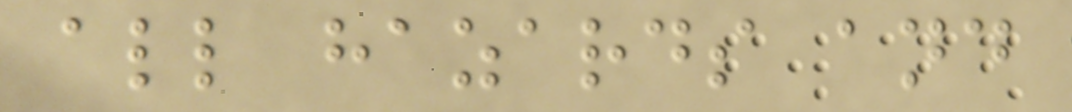all hazards and
